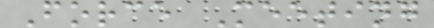Force Meeting
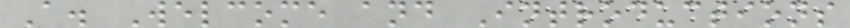A. Welcome and Introductions
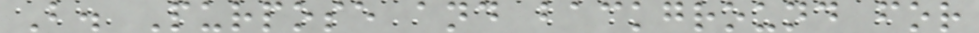B. Purpose and background for
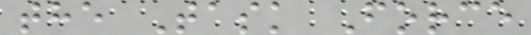the Task Force
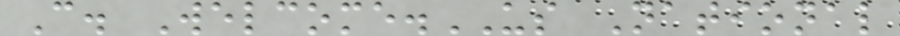C. Welcome.US National
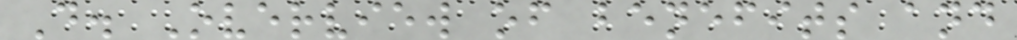D. Overview of benefits and
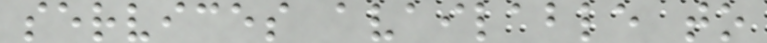services available to
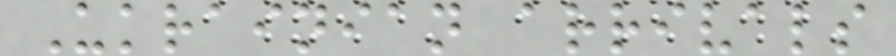Ukrainian arrivals
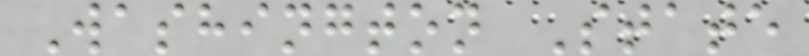Washington State
